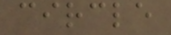circle
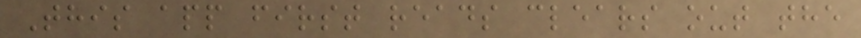This app first reads clears out the
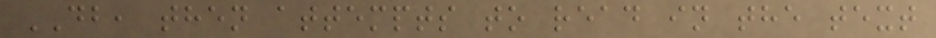DB, then attempts to read in the text
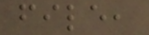file,
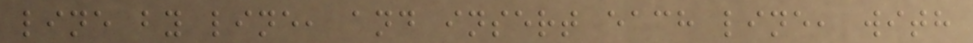line by line, and insert each line, with
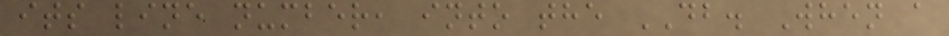its line number, into the DB. When a
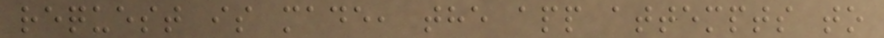request is made, the app attempts to
